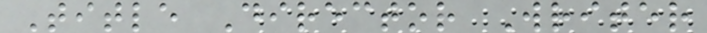Title Director Writer
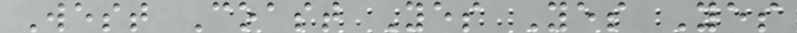West Coast Yes Yes Yes
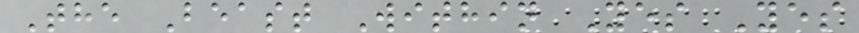The Beast Within Yes Yes
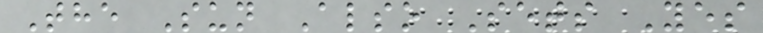The Sun Also Sets Yes
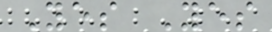Yes Yes
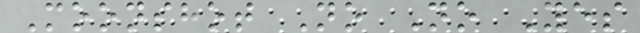Moonshot No No Yes
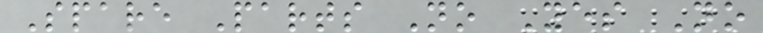Spare Parts No Yes No
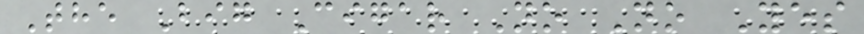The Big Cigar No No Yes
